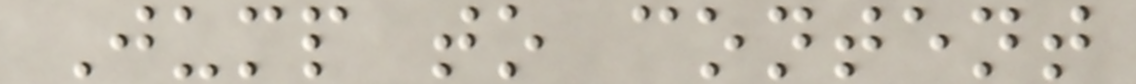Jump to content
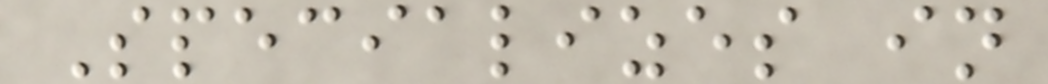Specializes in
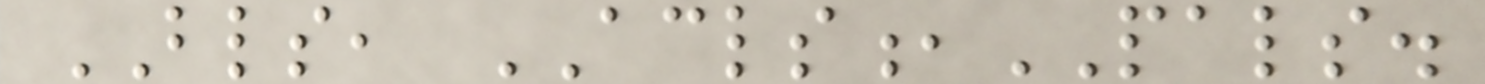BLS, ACLS,PALS.
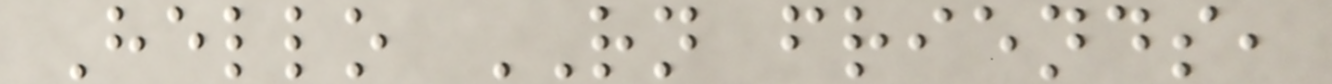Hello RN friends,
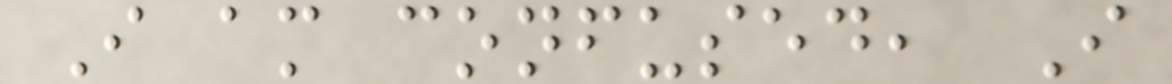I am confused, I
